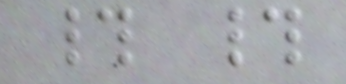# #
